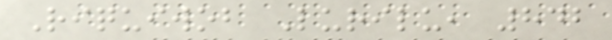Riquiwob Lurilu, 842
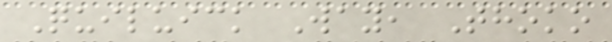Quiluick Way, Thoko
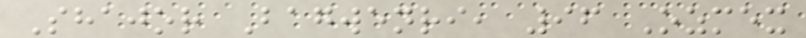Shajor Bagwenri, 96 Ozmex
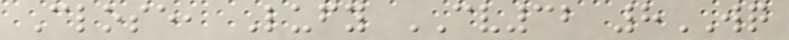Close, Lufy CV32 8WQ
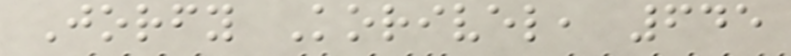Jorfy Korivel, 645
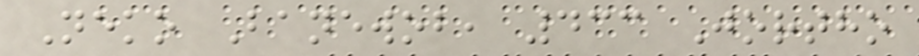Neko Banewob, 433 Jortho
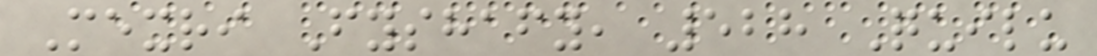Mexri Fyshafy, 528 Quilu
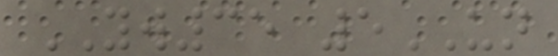YW35 5UN
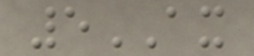5AX
